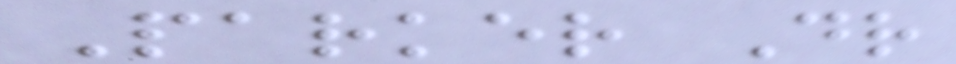Parker Dr
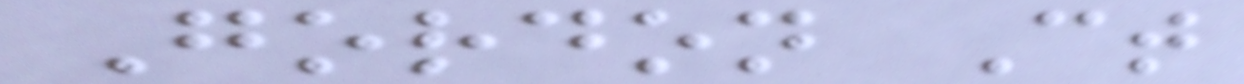Gordon Ct
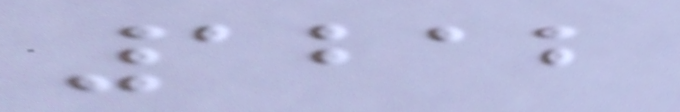1212
